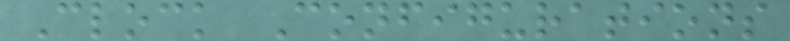Clock Configurations
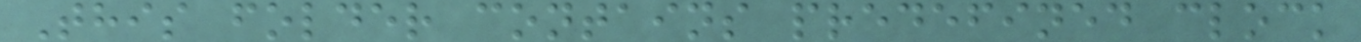This folder contains predefined clock
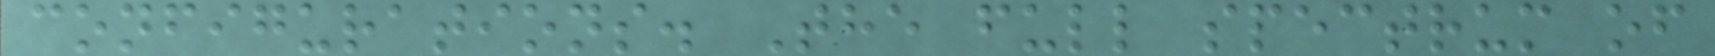configurations. The full spectrum of
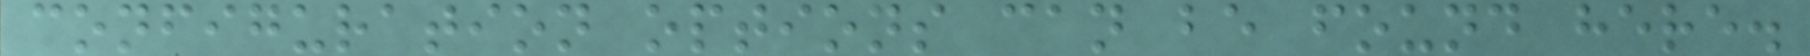configuration options can be found here.
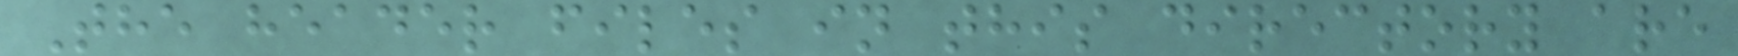The header files in this directory are
